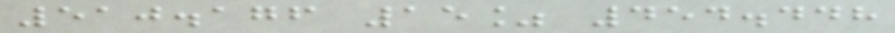510.176 15% 454.448
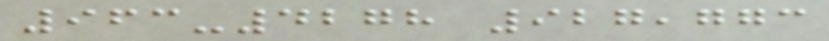963-4278 927,773
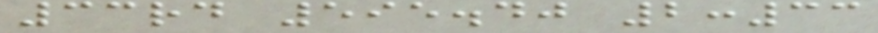33rd 595.40 2:33
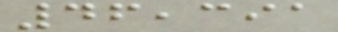46,391
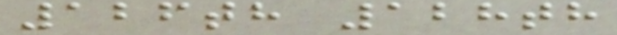126th 128th
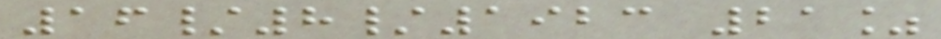16/8/1923 21%
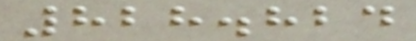828.824
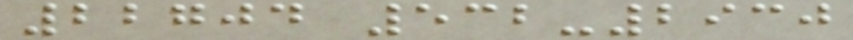22704 532-2930
